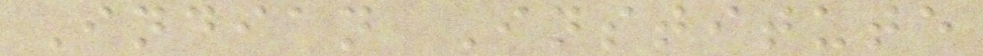Indian Institute
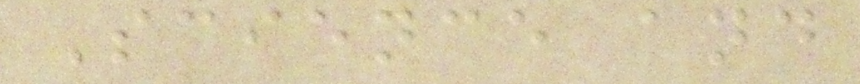Science and
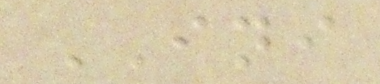INI
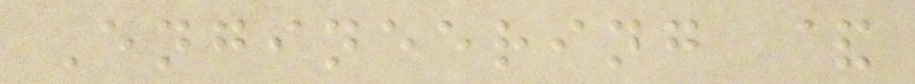Engineering &
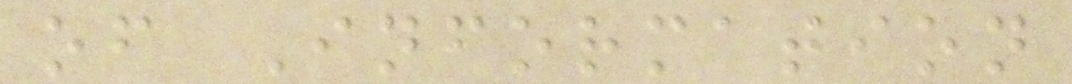of Information
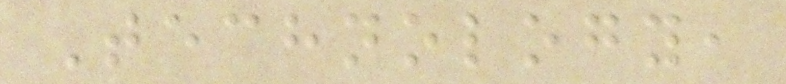Technology,
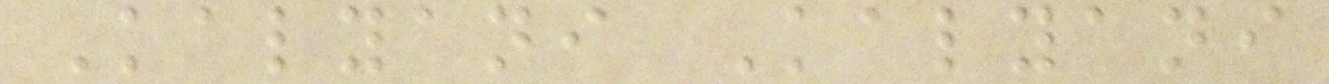Kalyani Kalyani
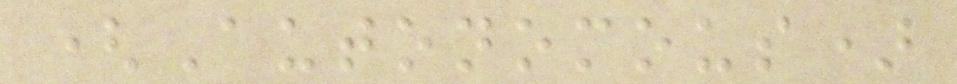(Autonomous)
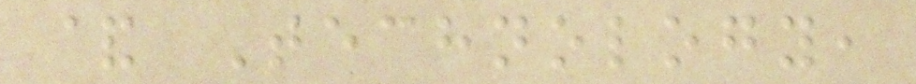& Technology,
